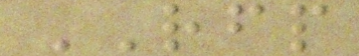RFP
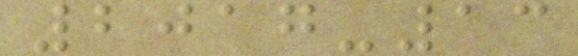2017-13
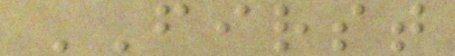FIRST
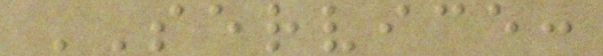SERVICE:
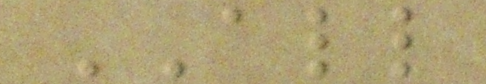ALL
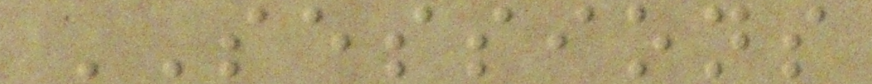SESSIONS
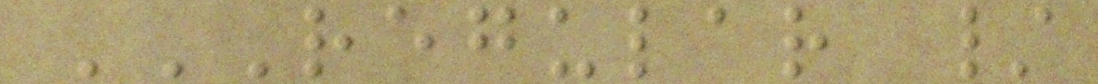REGULAR /
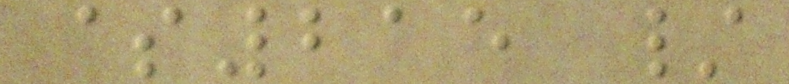$215 /
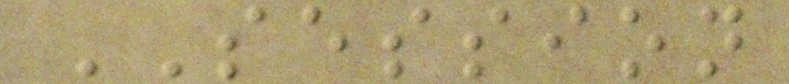SESSION
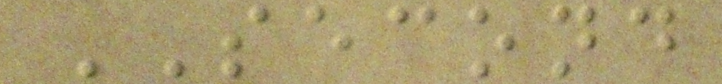SECOND
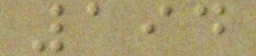194
